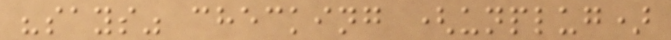"says" checking (unplug)
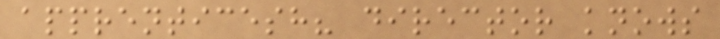apprenticesh? director knows
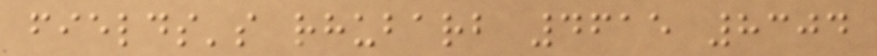fields's rhubarb 4615 8304
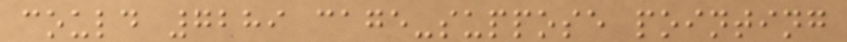could 7289 cage-suppose pointing
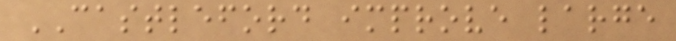CASTLEFORD improve large
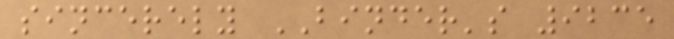sincerely BINDER's 9235
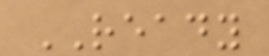READY
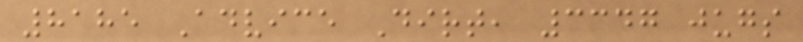8185 Advice Dirt, 3347 jugs
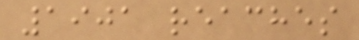1901 reaches
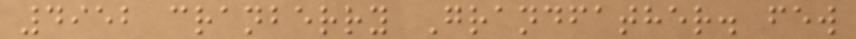4952 cranberry Grandfather. few
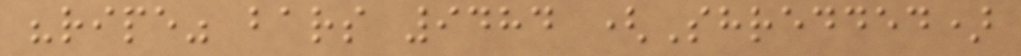"ripe" bars 9484 (Shredded)
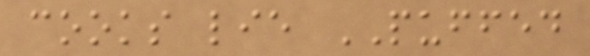cooks lie PUFFED
